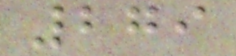279
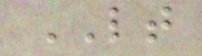LT
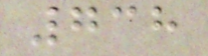738
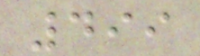499
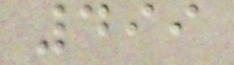499
